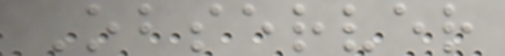Observer
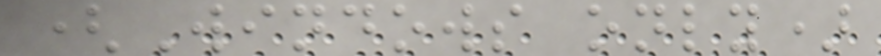(Windows only)
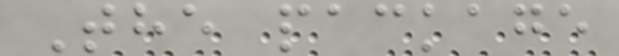The package
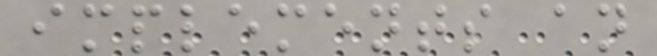implements an
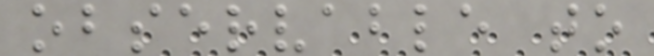observable to
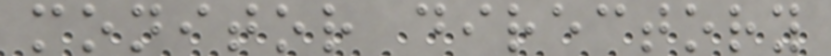monitor directory
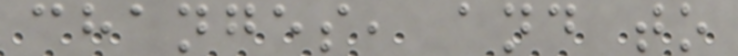changes, and to
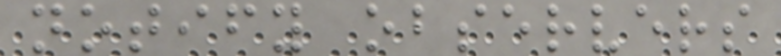notify observers
